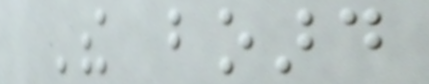The board
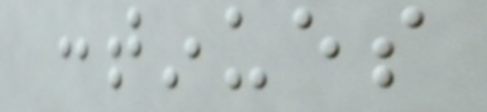continues
